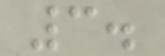3.
